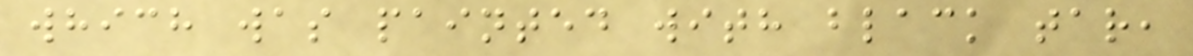which was painted with black tar,
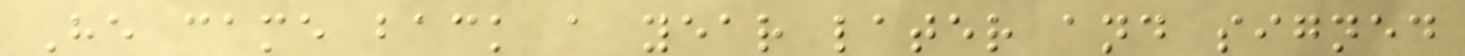He came back a year later and signed
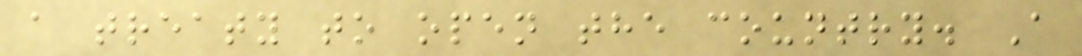a treaty to open the country. A
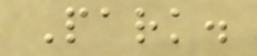Park.
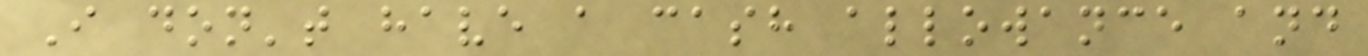I don't have a cash allowance and
